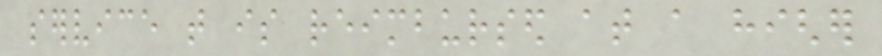service that is reimbursed at a higher
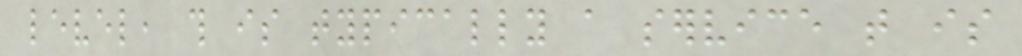level, this is typically a service that is
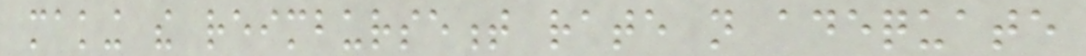making the reimbursement rate not adequate
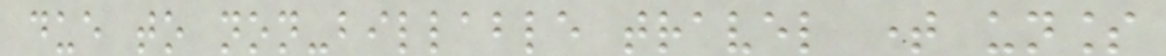due to non-billable travel time unless
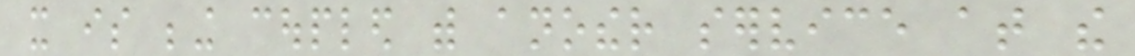it is being coupled with another service at the
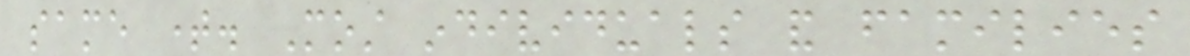same time. Most individuals and families
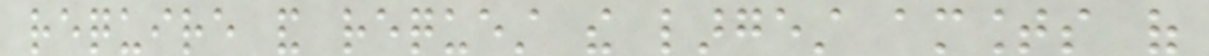require and request the largest amounts of
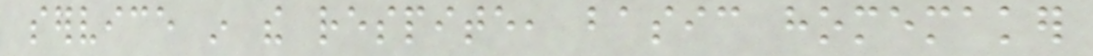service in the respite, basic homemaker
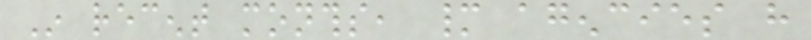In recent months, many agencies have
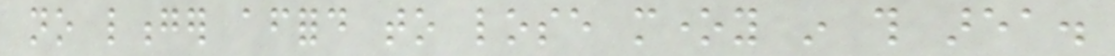no longer afford to lose money in this area.
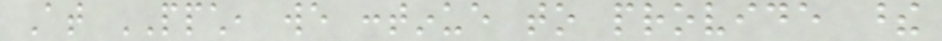At PPCH, we continue to provide these
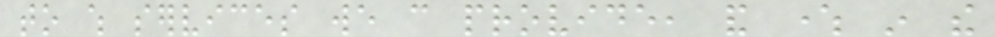to which services we can provide, and where in the
